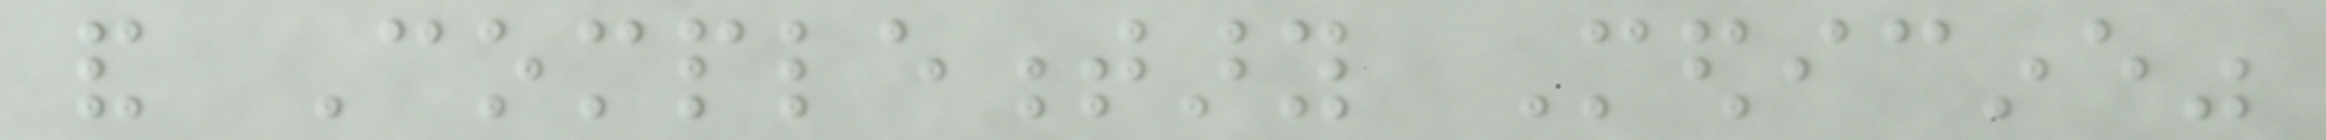and Complementary Medicine"
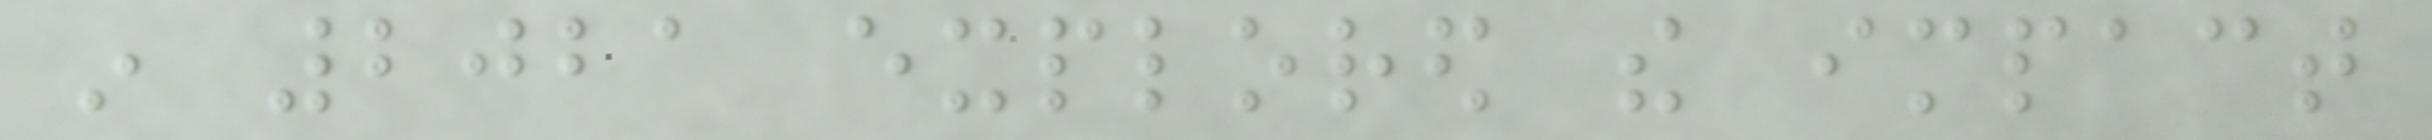in 2021 explored the impact
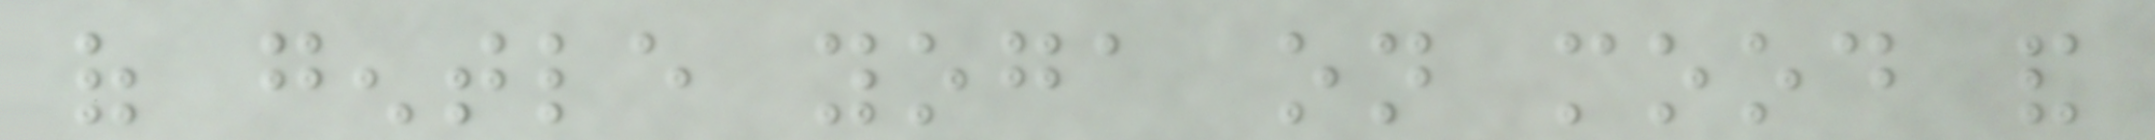of gentle yoga on mood and
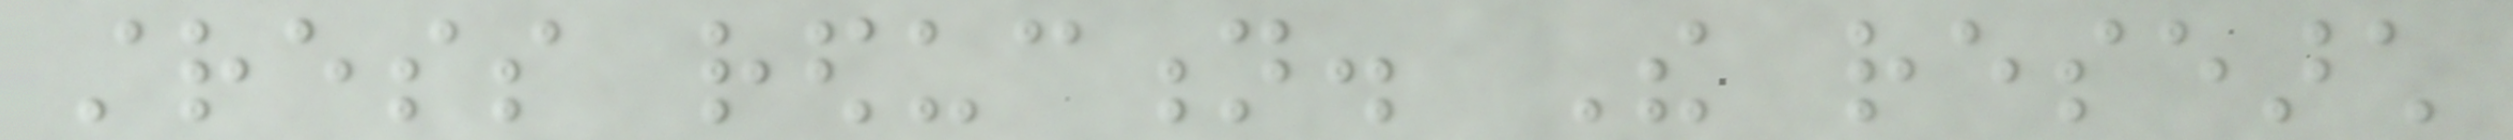stress reduction. The research
